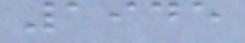1945
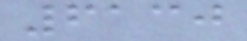6130
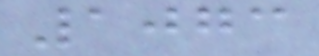1073
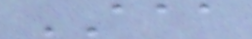AAA
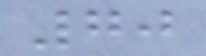70
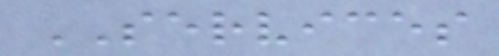SERVICES
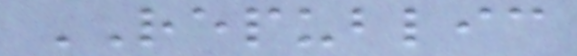REPUBLIC
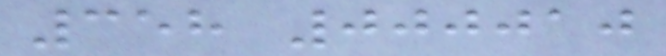358 000010
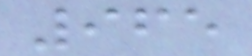965
